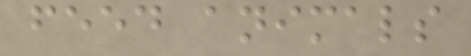feed animals
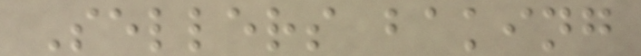Sellers baking
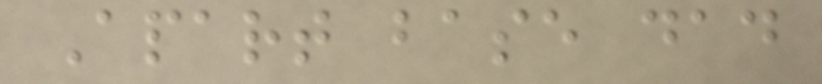Apart base dad
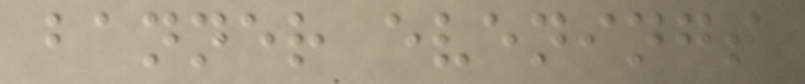banner evenings
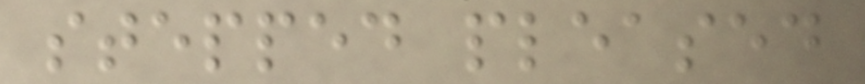stepped pleased
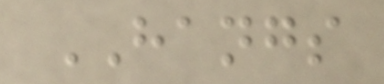HANGS
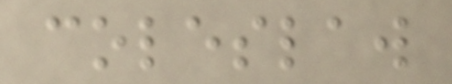coleslaw
